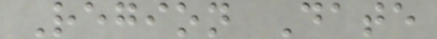Region Date
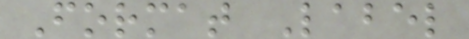Format Label
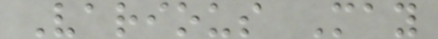Various May
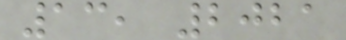13, 2021
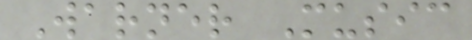Warner Music
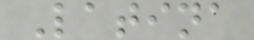Latina
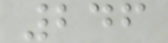246
